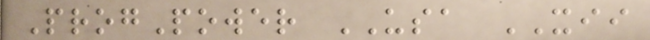ProgPower USA XII
